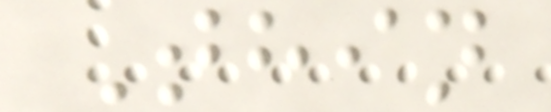Thin
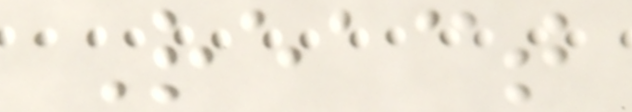React
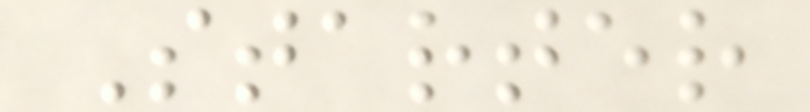Starter
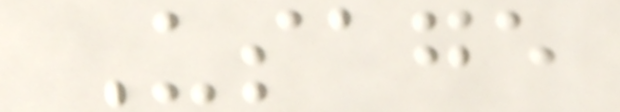Usage
